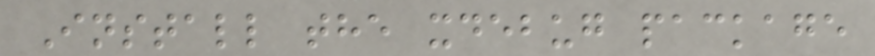Install the xdebug package
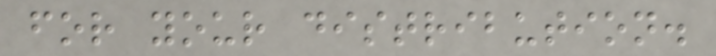for your distribution.
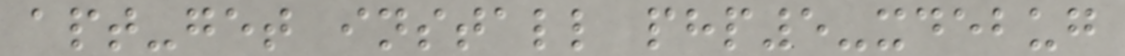apt-get install php5-xdebug
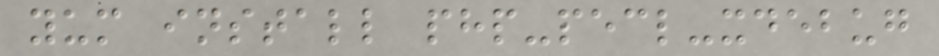yum install php-pecl-xdebug
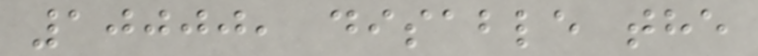10000, disable the
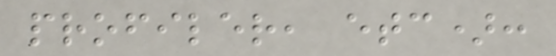profiler, etc):
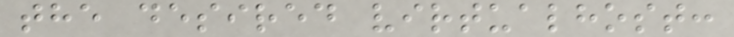the desired virtualhost:
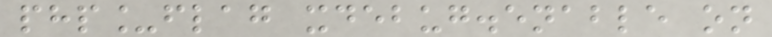php_flag xdebug.enable on
